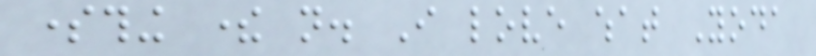something there not. I love what Yoda
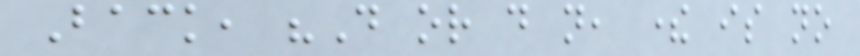Back, "Do or do not, there is no
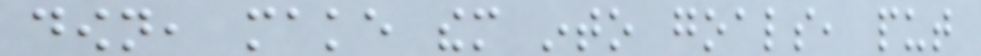down, make them into goals, put
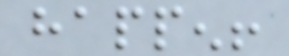happen!
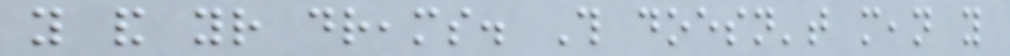you and your dreams. This doesn't mean you
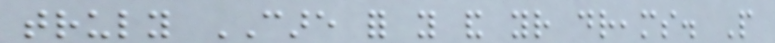truly CARE for you and your dreams. People
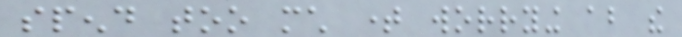spend too much time worrying about the
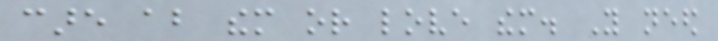care about them or love them. You need
